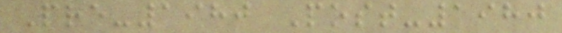Pre-1980 Post-1980
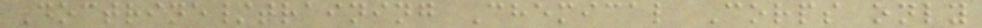Doctrine/training Chemical Corps only
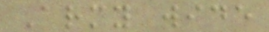Army wide
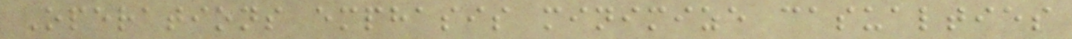Operations emphasis minimize casualties
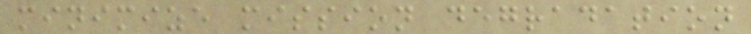minimize mission degradation
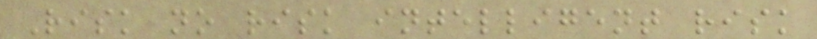Risk no risk intelligent risk
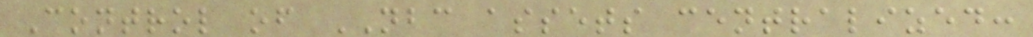Control of NBC assets centralized:
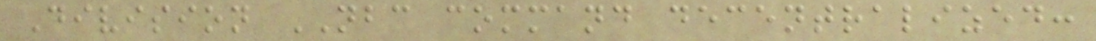Division NBC command decentralized:
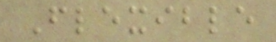Flexible
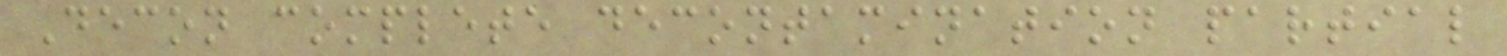Decon complete decontamination partial
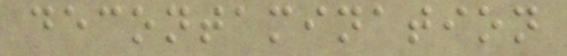decontamination
